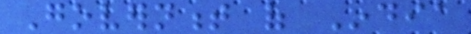Government of India
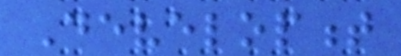Development
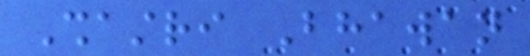Shastri Bhawan
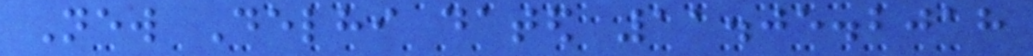New Delhi dated 11.05.2018
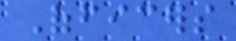Officers
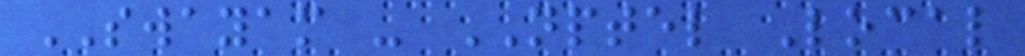SWAYAM - NPTEL Local
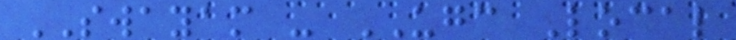SWAYAM - UGC Local
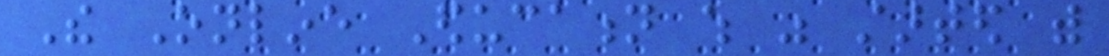The Online Education which was started with
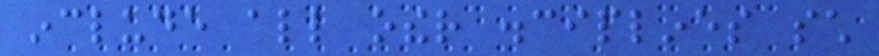include all other disciplines such
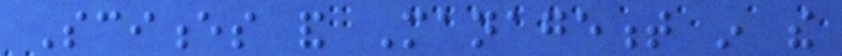Sciences and Management in the
